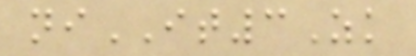niIT3Zk
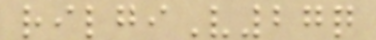rilgiV27q
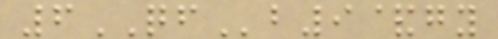6QFb9&gy
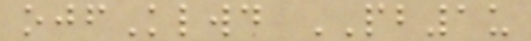ojfKlwd PB1u
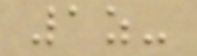1z-
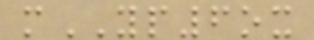mYP6ox
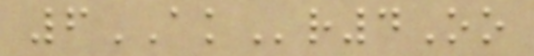6AKr4Oo
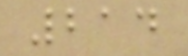214
